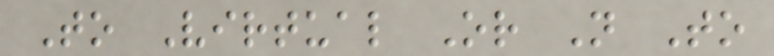To Virtual Or Not To
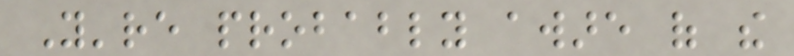You're probably aware of the
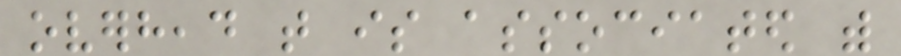overhead that is associated with
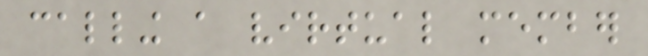calling a virtual member
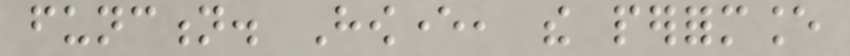function. However, the performance
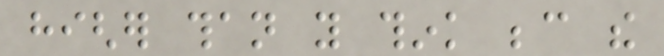higher than you think because the
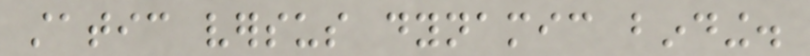static versus dynamic binding.
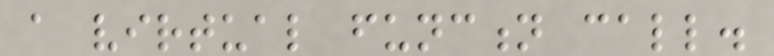a virtual function call.
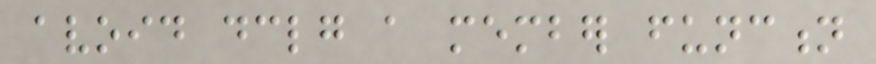avoid declaring a member function
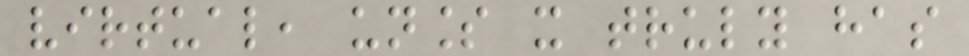virtual, unless it truly has
